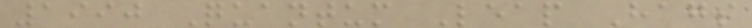1990 Quantum Leap Hags
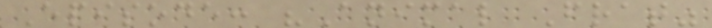Episode: "Animal Frat"
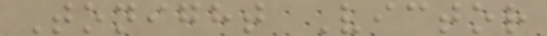Tonight Victor
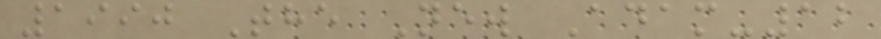1990 The New Adam-12
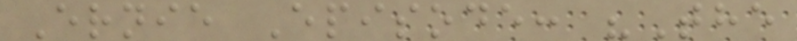Ernie Episode: "The
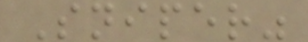Sniper"
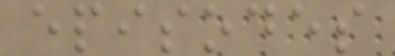episodes
